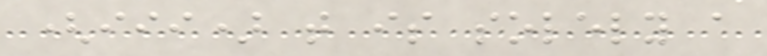(iii) that is solely a
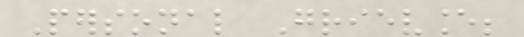Personal Grievance;
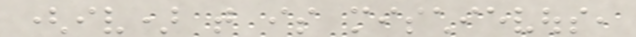(iv) that is mischievous,
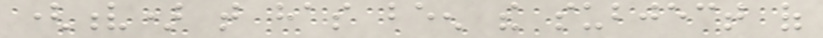(v) that has been the subject of
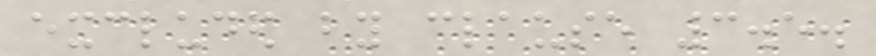excluded by clause 3.5.
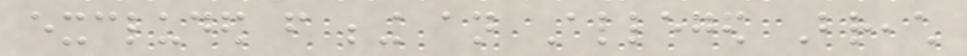excluded from being an Alleged Breach
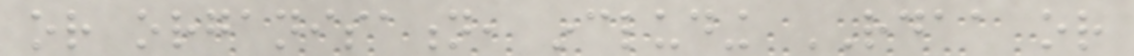or organisation, including RDAA or
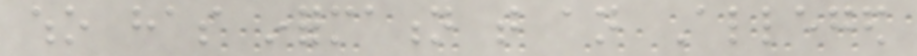who has information that an Alleged
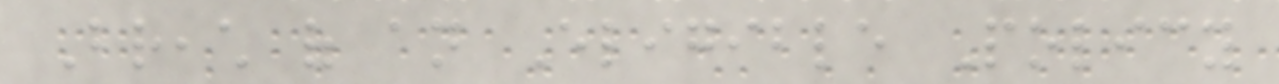Breach of an Eligible Policy
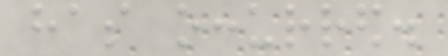has occurred.
